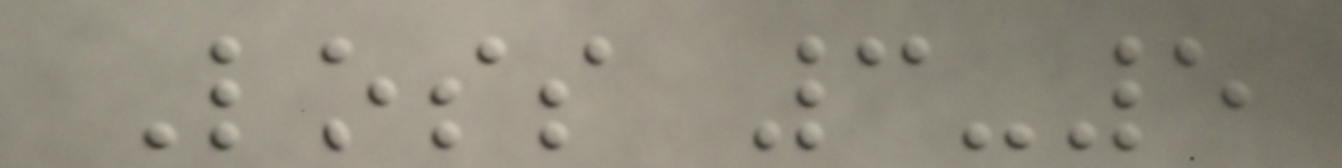Loss 3-5
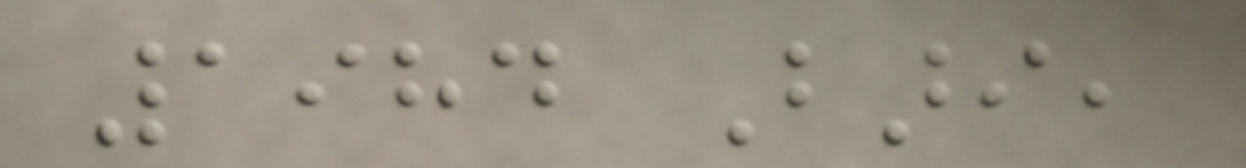1984 Bari,
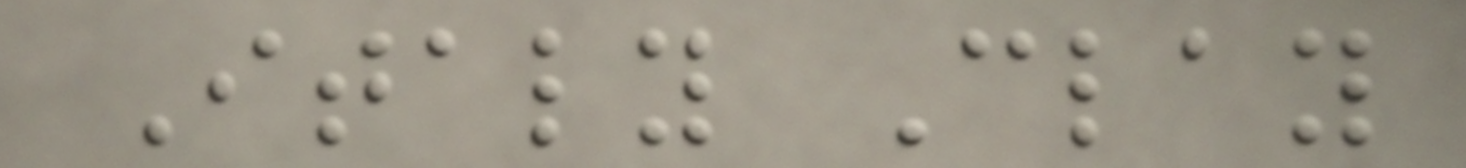Italy Clay
